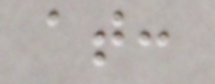at:
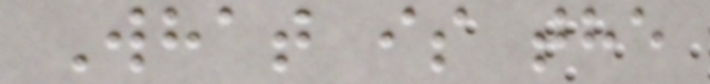What is the
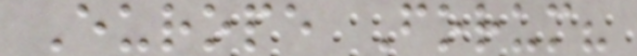Europe Forum?
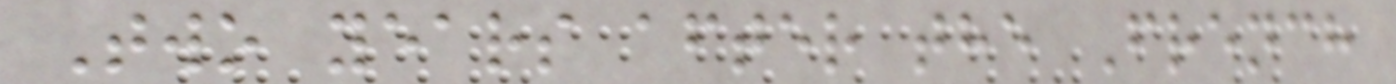Two years after the French
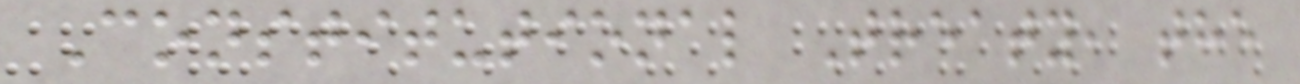Constitutional Treaty, the
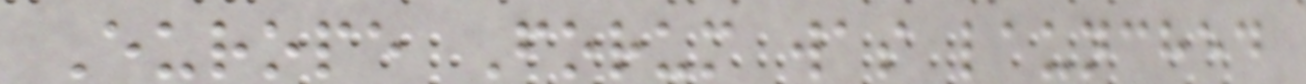Europe Forum was launched
